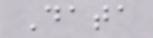Data
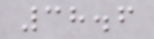38.6
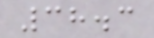38.3
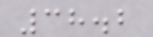38.2
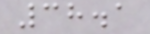38.1
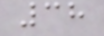38
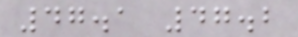47.1 47.2
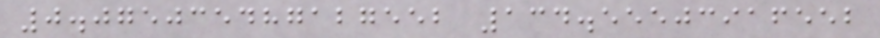0.075035487127552 134.55503916552
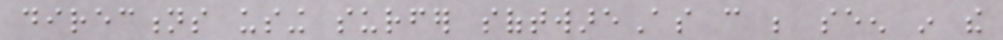directions using surfer softwareAs can be seen in the
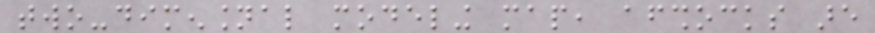two-dimensional modeling map, aftershocks are
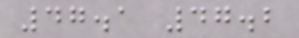47.1 47.2
